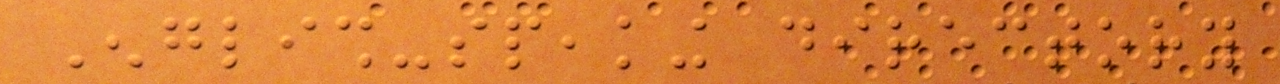English-speaking directory
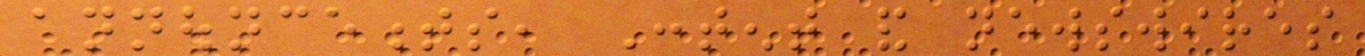announcements, Content and newswires
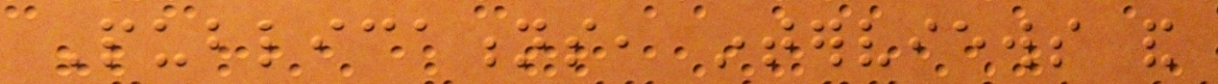Publications, interviews and
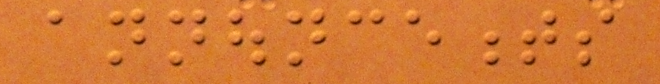announcements
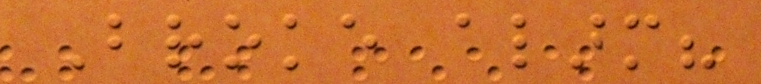Broke alarm?
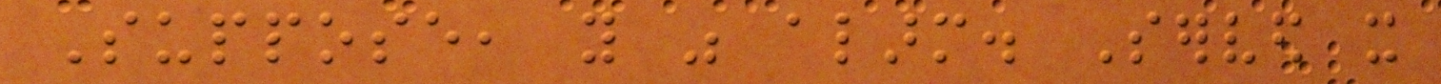Suppose, you was alarm. Served it
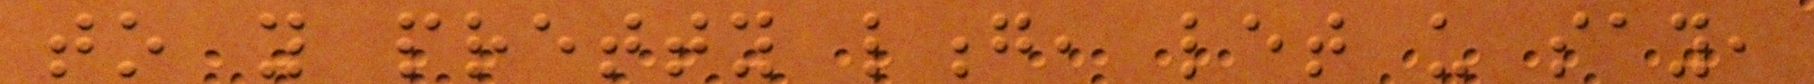to you pretty long, let us say,
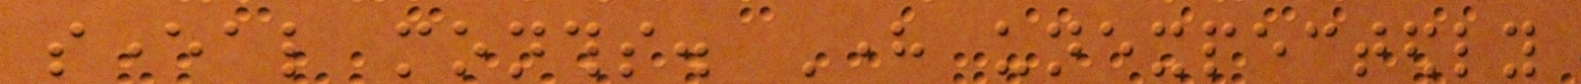several months. Here unexpectedly
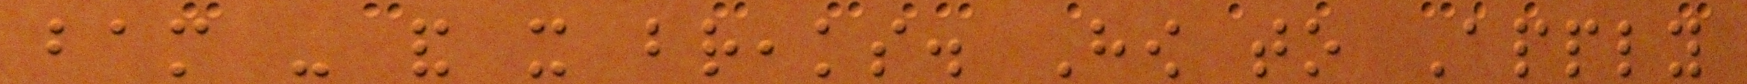bam - and it breaks. How to Apply
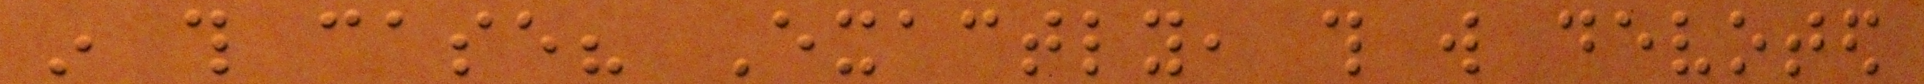in this case? Exactly, this will devoted
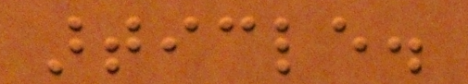article.
